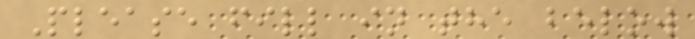Please fill in the below
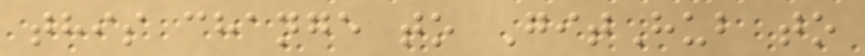this change to GitHub to
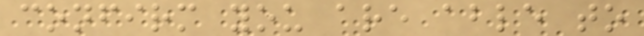confirm you are able to
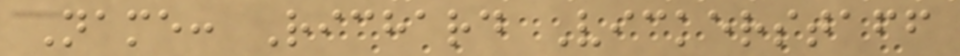Name: Richard Vickerstaff
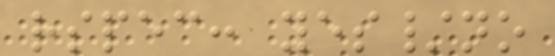rspec: yes/no
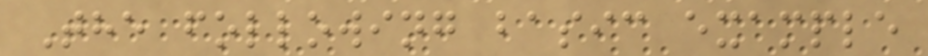The following basic example
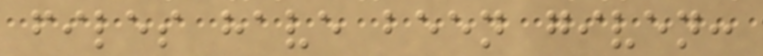files have been given:
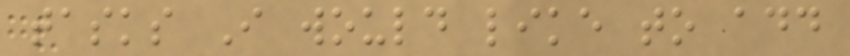tasks I would like to add
